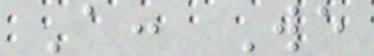A: We
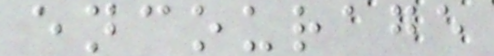encourage
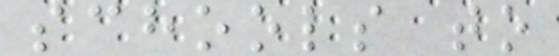schools to
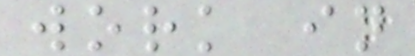work in
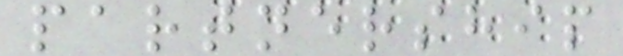partnership
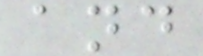and
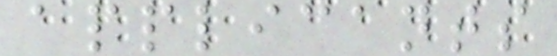applicants
